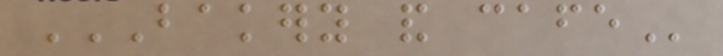BAKERY AND CAFE
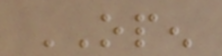OPEN
